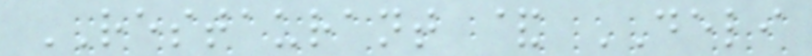RESTAURANT & DELI
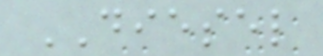DIESEL
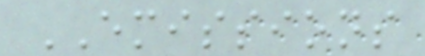EMISSIONS
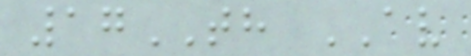17TH AV
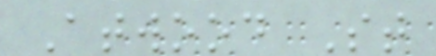Atwood St
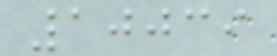10039
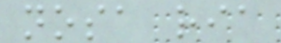nosa ria
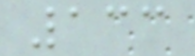133
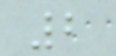2
